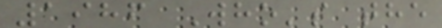1986 Who's the
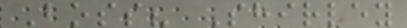Boss? Shirley
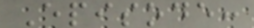Episode:
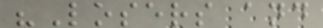"Losers and
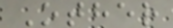Other
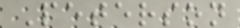Peterson
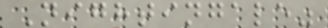Nightingale"
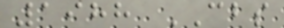1988 CBS
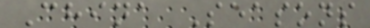China Seasons
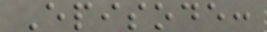Episode:
